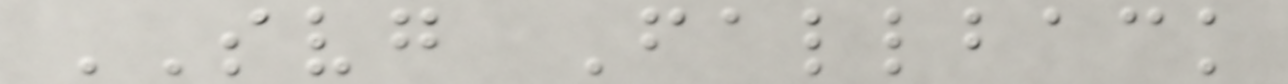SVG Fallback
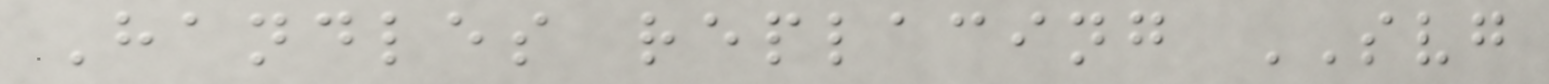Handles replacing SVG
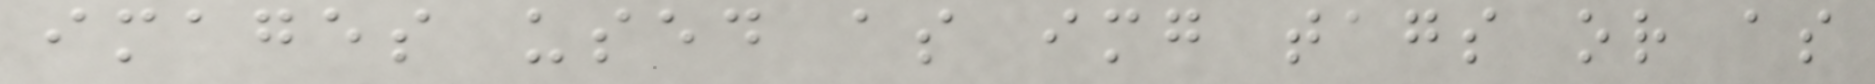images used as img tags or as
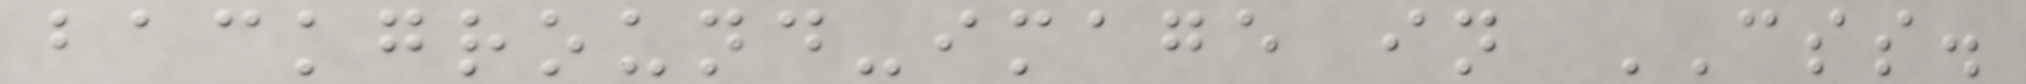background-image in CSS.
